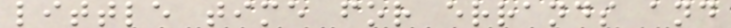little time for errands and
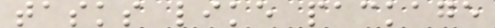tasks like package
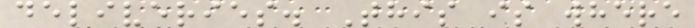deliveries. This is where
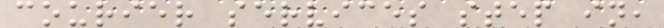courier services step in,
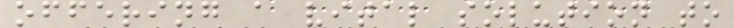offering a vital solution to
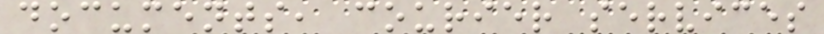documents, courier services
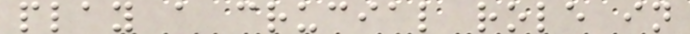play a crucial role in
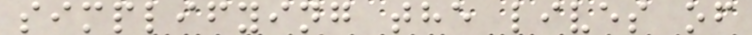simplifying the lives of
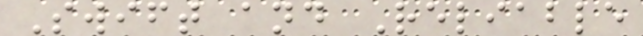Swift and Reliable
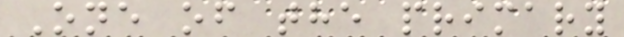One of the primary
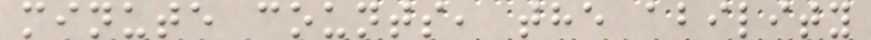minute counts, the ability
